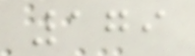179
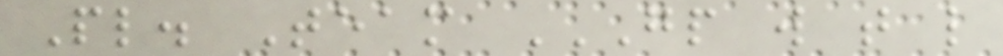Pl. Team GP W T L
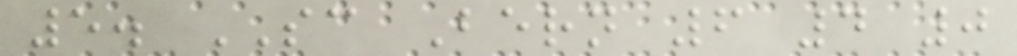5. SC Bern 6 4 0
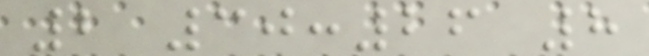2 30:26 8
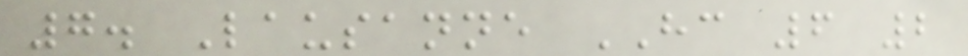7. Lausanne HC 6 2
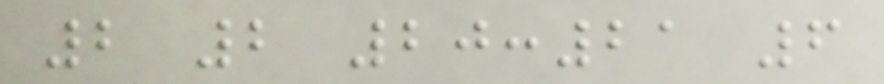2 2 20:21 6
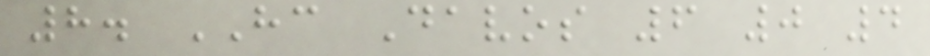8. HC Davos 6 0 4
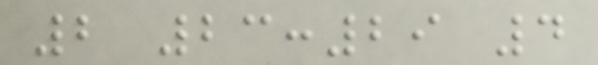2 23:29 4
